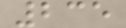235
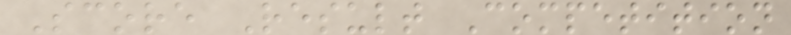Score Result Competition
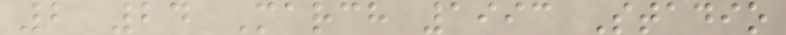2 24 March 1993 Stadio
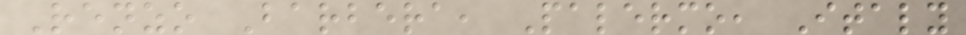Renzo Barbera, Palermo, Italy
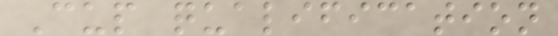Cup qualification
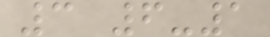3 6-1
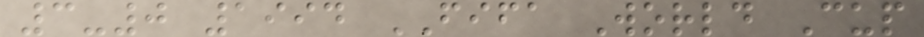3-0 1994 FIFA World Cup
